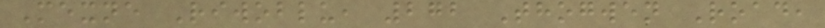Mexne Riwoblu, 272 Thogwen Road,
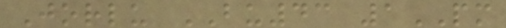Jorlu BU43 1PM
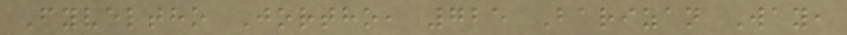Fyveltho Jortho, 725 Barizan Way,
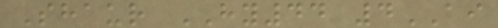Shaur HY44 4AI
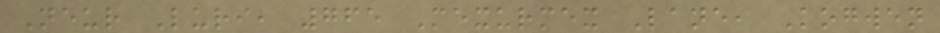Neur Luri, 765 Mexurmex Lane, Kogwen
